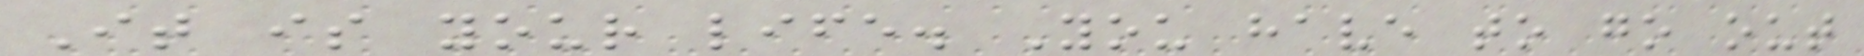It is your life. You have to go out
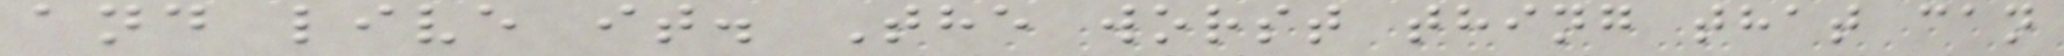and live it. The worst thing that can
